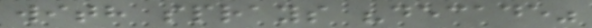with sprays "decade"
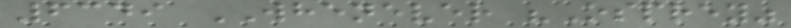6349 WHENEVER "Osprey"
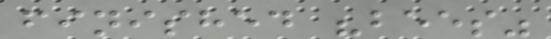finished "bees"
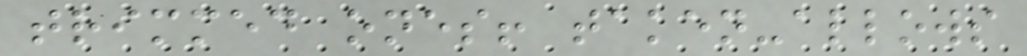trimmed ones! taken-allows
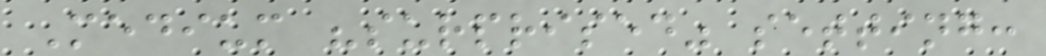Medium "surprised" setting:
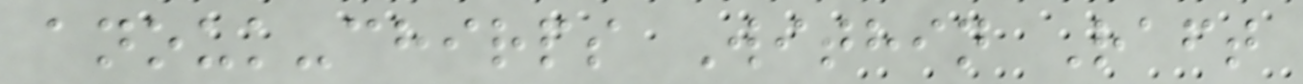anouk-chirps Within Raft
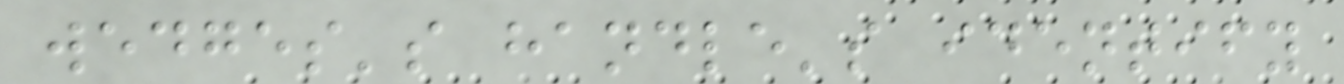wedges's handle's identify
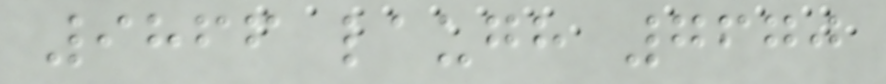9866 laugh 7670
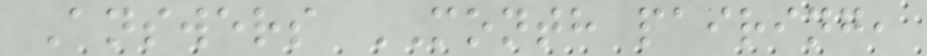Answers MONTH pairing,
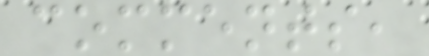comments,
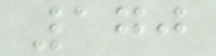170
